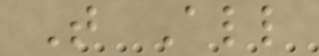T All
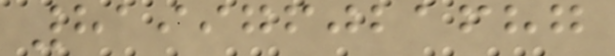819976021687
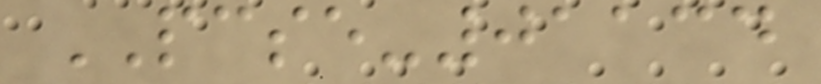PCSE-01134
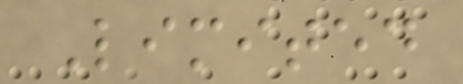Limited
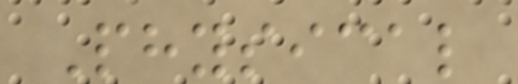Physical
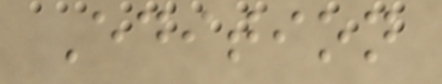Edition
